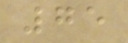75
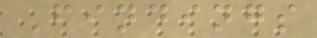Findings
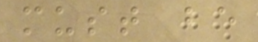must be
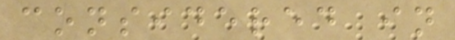considered in
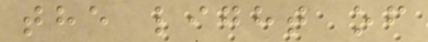the light of
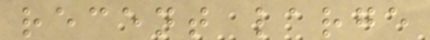recent large
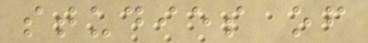studies of
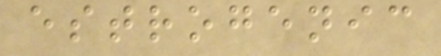estrogenic
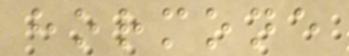hormone
